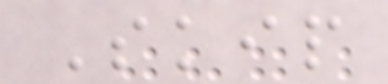Skip
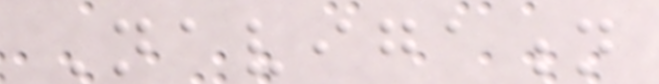Navigation
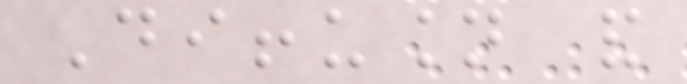Diffusion and
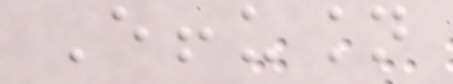Effusion
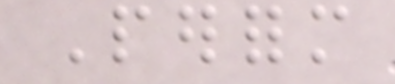Perform
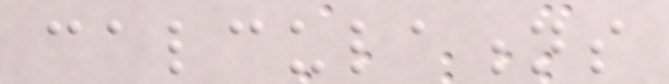calculations
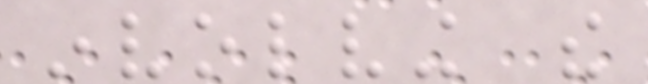involving the
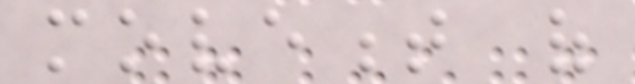movement of
